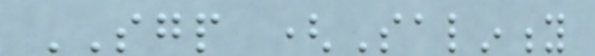SGP (Salinity
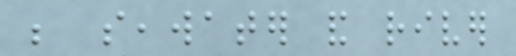be seawater and river
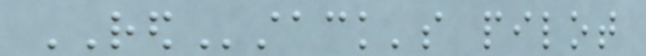REDstack's pilot
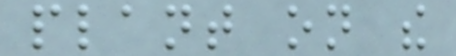plant on the
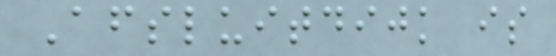Afsluitdijk is
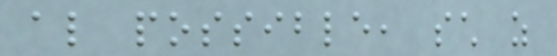also possible, such as
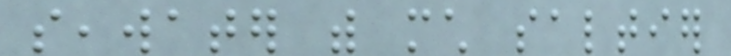seawater with much saltier
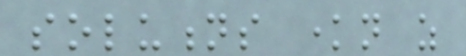solutions known as
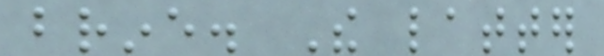brine. The latter
